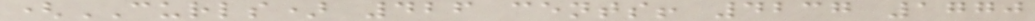(CURLS) 426 cents! 4237 1770
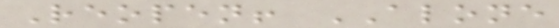Reopen! ALONE
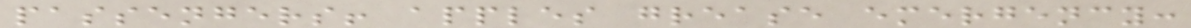passengers! apples grease emergency:
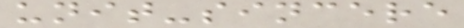unit-sincere
